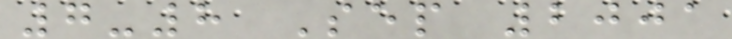7-8 Sep 2001
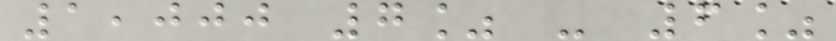1,000 7% - 6%
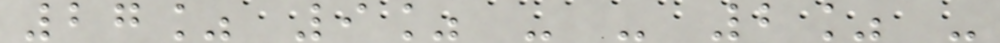27% 9% - - 2% -
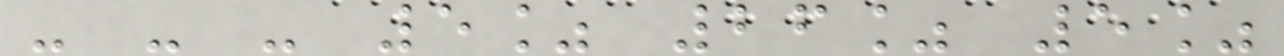- - - 5% 26% 5%
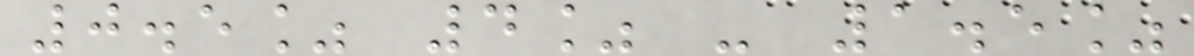0.5% 4% - 1.5%
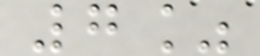7%
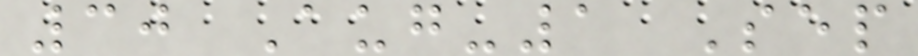30 Aug-1 Sep
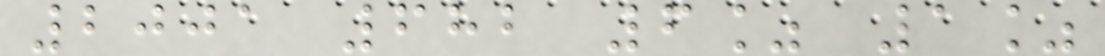2001 682 6% 1%
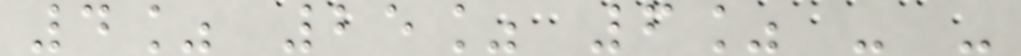4% 25% 6% - -
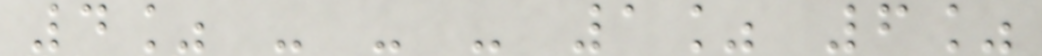4% - - - 1% 6%
